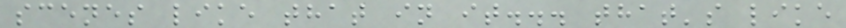scenes like that in it... that's like
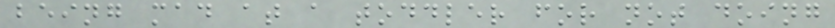being mad at a toddler for not doing
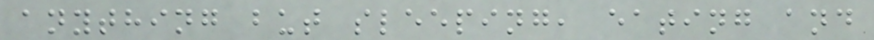anything but sleeping, eating and
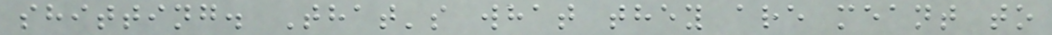shitting. That's what they are meant to
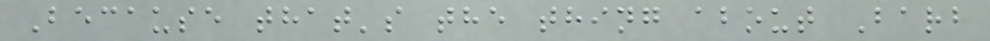Because that's the thing about Barb
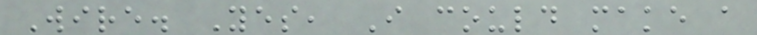Wire. Yes, I could make a
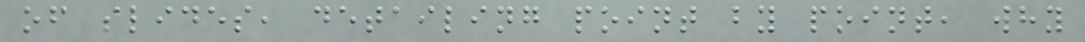of slides, detailing point by point, why
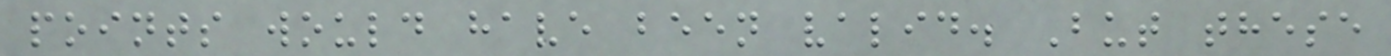points would have been valid. But these
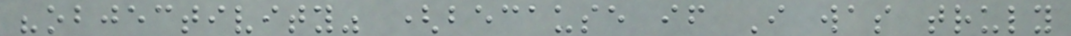"objectivity" (because if I was truly
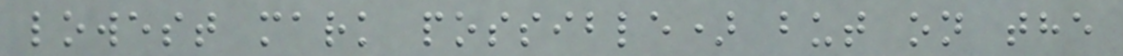lowest mark possible) but on the
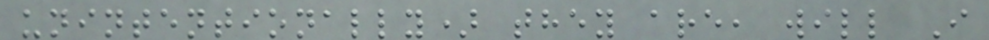unintentionally) they are, will I
